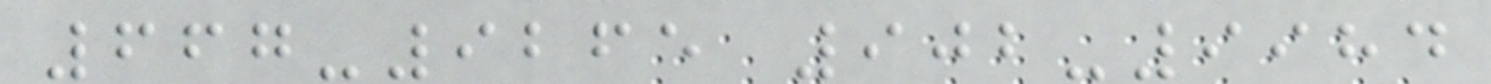667-9265 902-9984
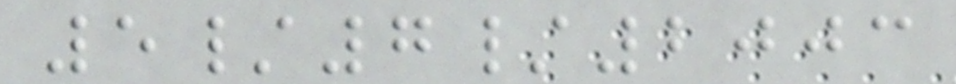5/7/2003
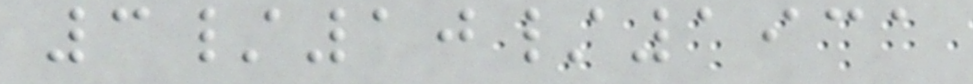3/10/1931
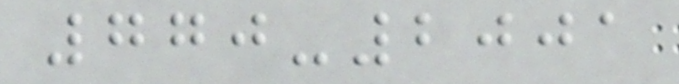770-2001
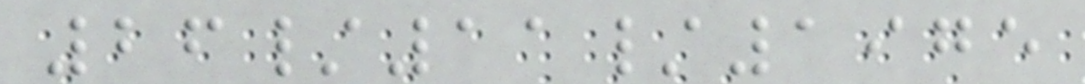26/11/1975
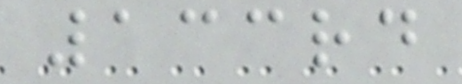133rd
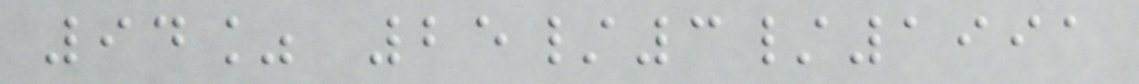94% 25/3/1991
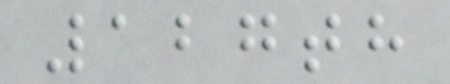127th
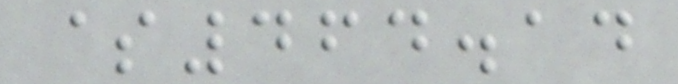$464.14
